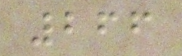266
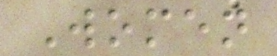Women
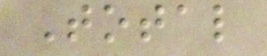Total
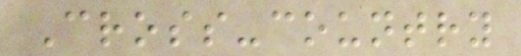Cross-country
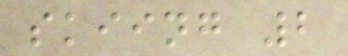skiing 2
